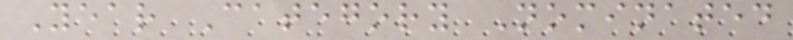Year Category Nominated
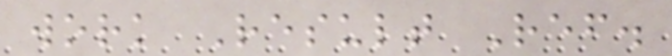work Result Ref.
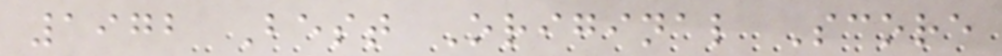1972 Best Original Score
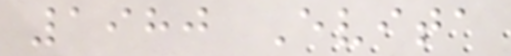1980 Evita
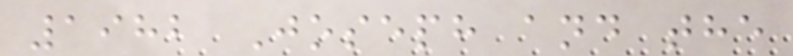1982 Joseph and the
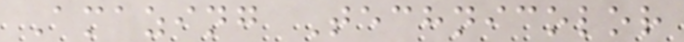Amazing Technicolor
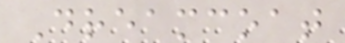Dreamcoat
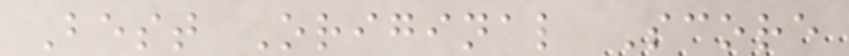Best Original Score
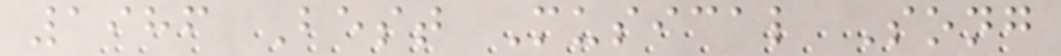1986 Best Musical Song
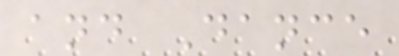and Dance
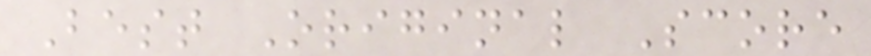Best Original Score
